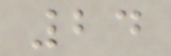24
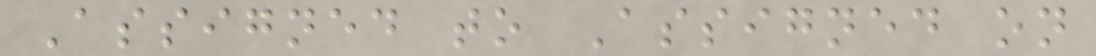Assigned to Assigned on
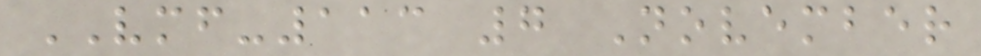VMF-113 7 November
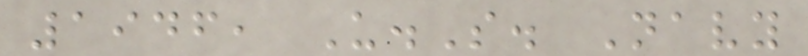1946, U.S. Navy
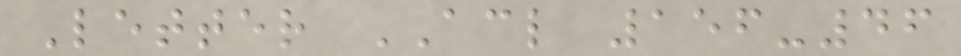Letter ACL 156-46
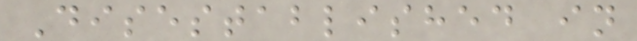Disestablished in
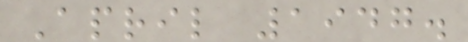April 1947.
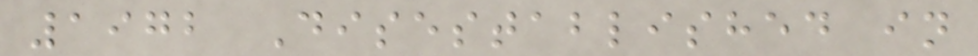1972 Disestablished in
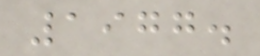1977.
